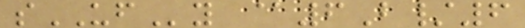sUFy @6B/6
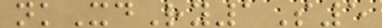nkXdRy1S5
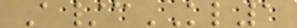A/cKL1
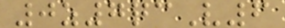0z7qcV6
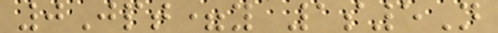0Jpt=y 1s5N
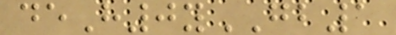deH0yGB1
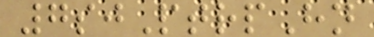7sjPtrpHn
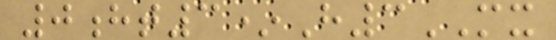0ht3*H3MX
